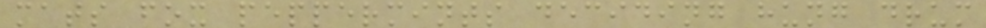mats fox peppermints deciding hung drum
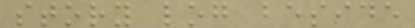story log beside
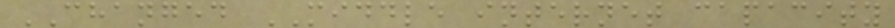CHANGED MIDDLE internet capacity
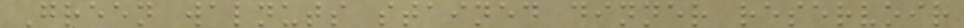Green walnuts stained dinner reservoir
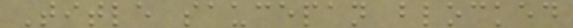Title saucepan blocked
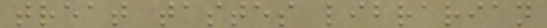treat tastes librarian
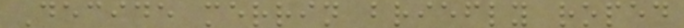Decide merrin briefly roped
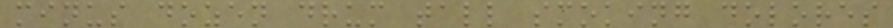minus dozen drum tall smoking dolores
